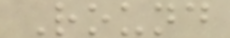Round
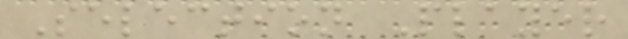Selection Player
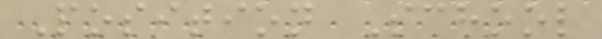Position School
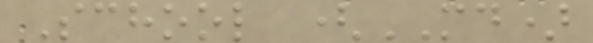School (MD)
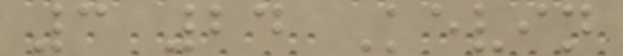3 24 Kevin
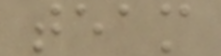team
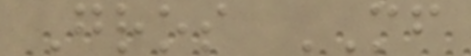Gros MF
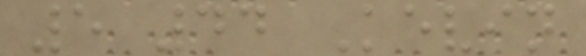5 44 Kevin
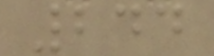244
